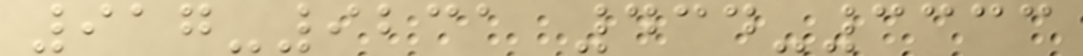917-9231 434-3333
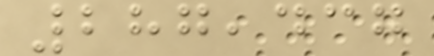287,437
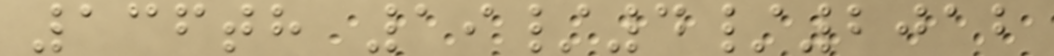136th 19/4/2012
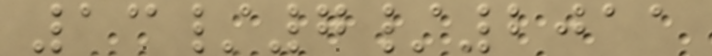13/7/2011
